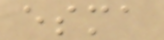esma
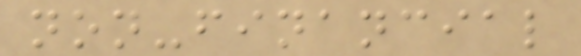non-financial
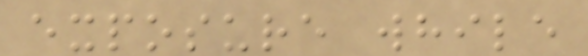exposure while
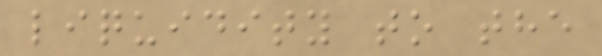liquidity to the
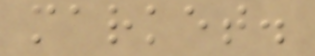market.
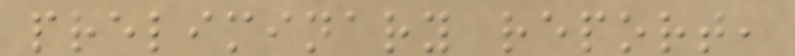preliminary report,
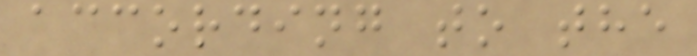according to the
